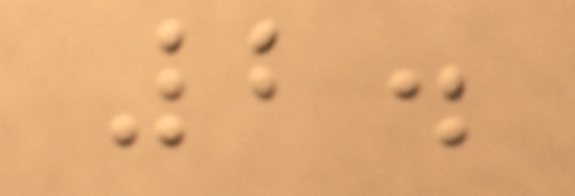2.
